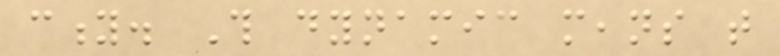city. This dynamic means that
